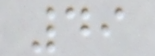49
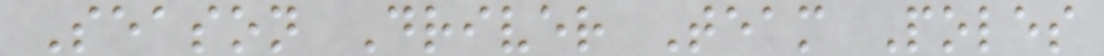Season Driver Team Poles
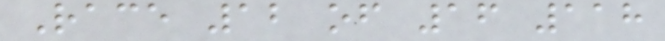Race 12 of 16 118
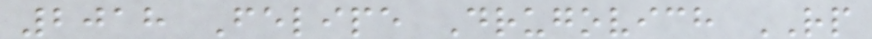2018 Felipe Drugovich RP
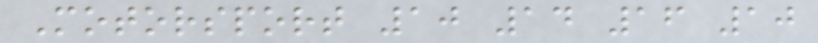Motorsport 10 14 16 10
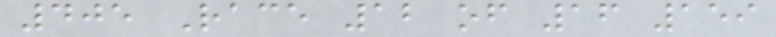405 Race 12 of 16 159
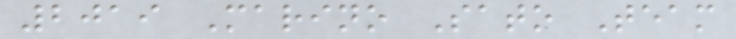2019 Marino Sato Team
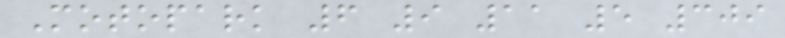Motopark 6 9 11 5 309
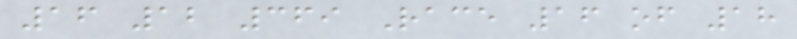16 12 369 Race 16 of 18
